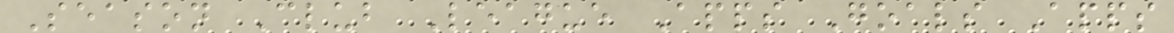Season Club League Apps Goals Apps
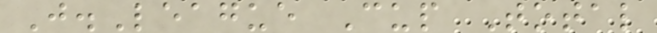J.League Cup Total
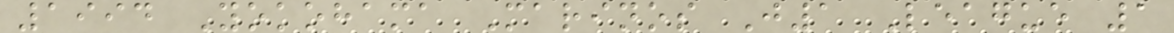1994 Yokohama Marinos J1 League 1
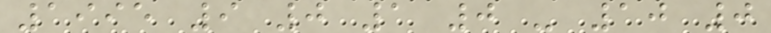1995 9 0 1 0 - 10 0
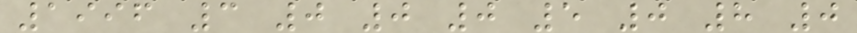1996 3 0 0 0 5 0 8 0
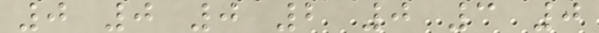0 0 0 2 0 3 0
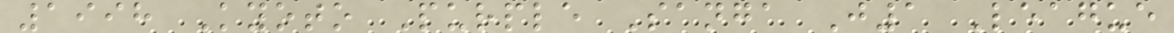1998 Kyoto Purple Sanga J1 League
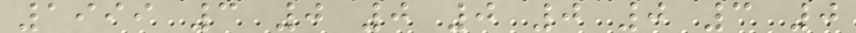1999 3 0 0 0 0 0 3 0
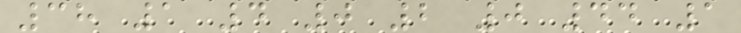38 1 4 0 2 0 44 1
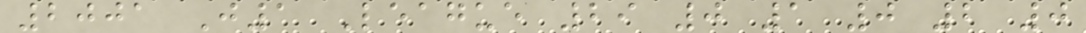2001 J1 League 29 0 1 0 2 0
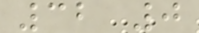32 0
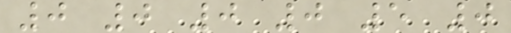0 0 0 0 5 0
